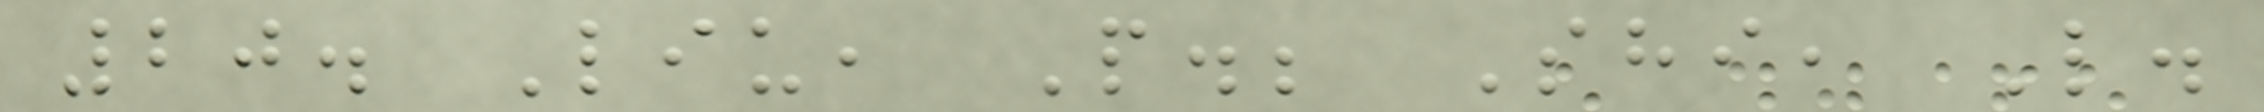20. Liu, P.; Shi, L.
